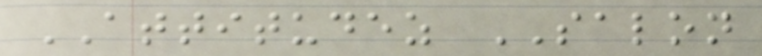ATTITUDEZ SALON
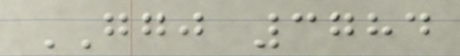GGJ 3784
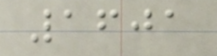1601
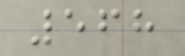568
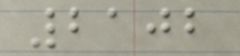2102
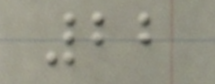22
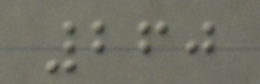260
